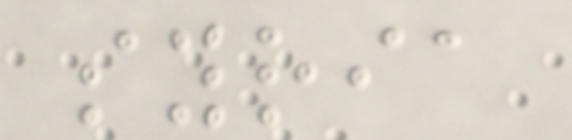syria
